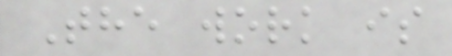The work is
